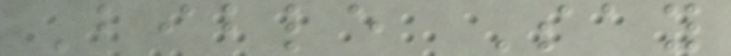Bible Say
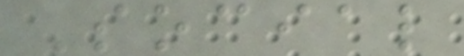Social
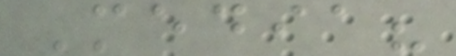Media?
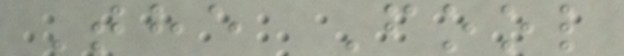The Fool
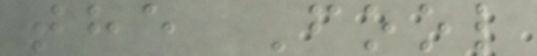the Fool
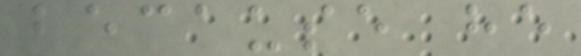because he
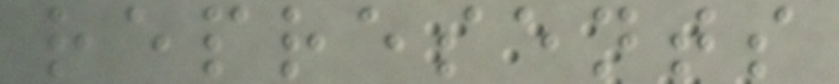represents
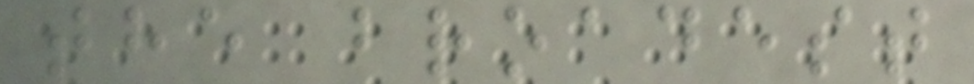the broadest
